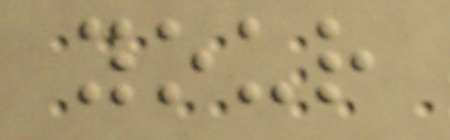your
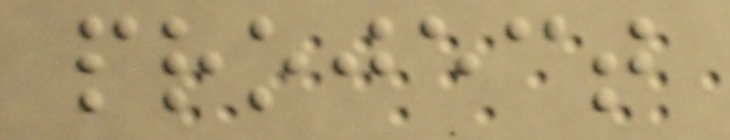project
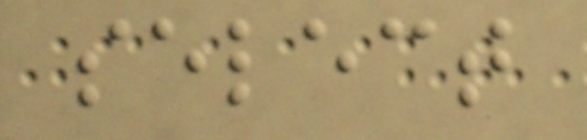select
